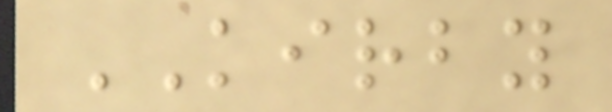KIRBY
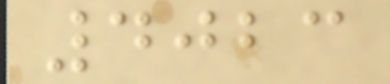4023
